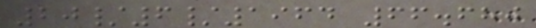20/6/1964 66.680
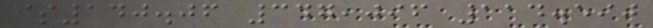$140.06 347,096 114.590
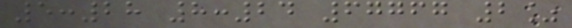5:28 8:24 67767 2%
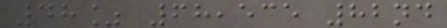48% 68,535 82nd
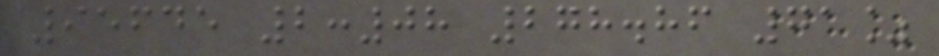95645 2:08 278.86 71%
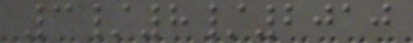3/8/2010
